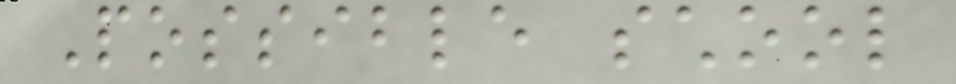Possible school
